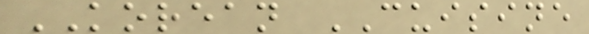KOREAN CUISINE
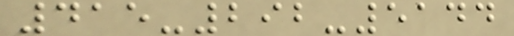415-292-5144
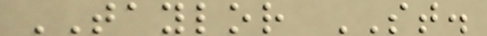TAYLOR ST.
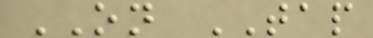ON TAP
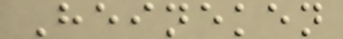Heineken
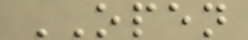OPEN
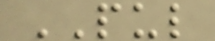PUL
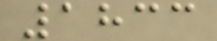1833
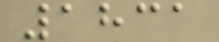1831
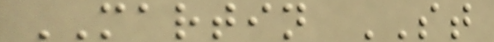MARTIN ST
